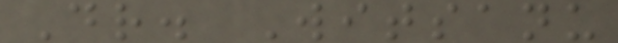Dr. Witsanu
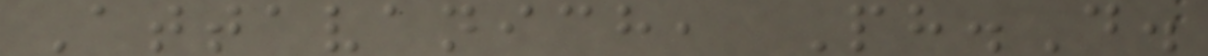Attavanich, Ph.D.
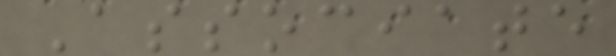Associate
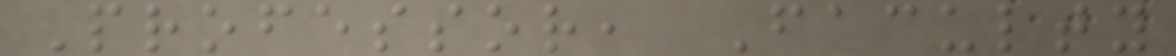Professor, Faculty
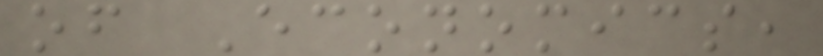of Economics,
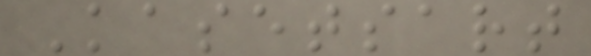Kasetsart
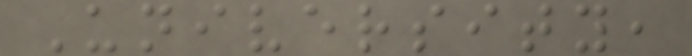University,
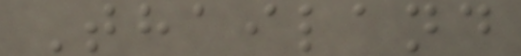Thailand
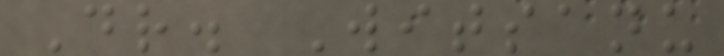Dr. Witsanu
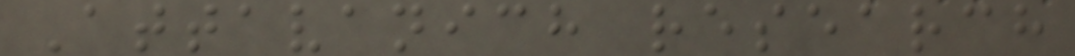Attavanich research
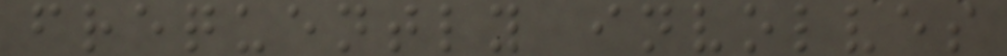frequently involves
